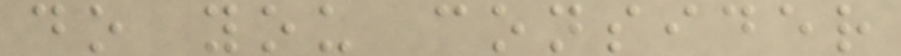do you consider
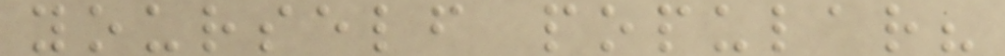yourself popular?
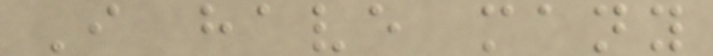I have many
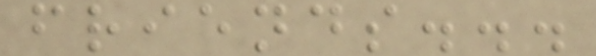friends...
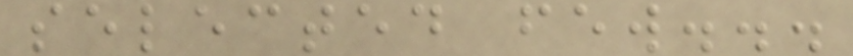selected few...
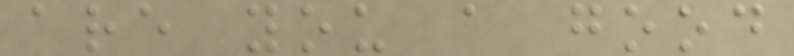are you a good
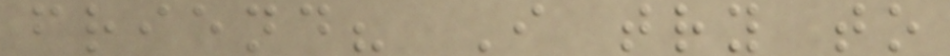friend? I try to
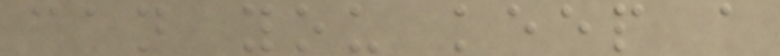can you keep a
